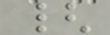{
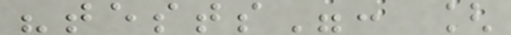"tests": [
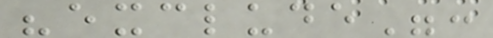"exclude":
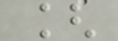[
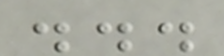...
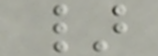}
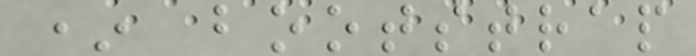* bootstrap
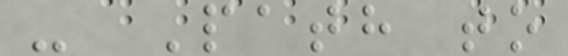- Path to
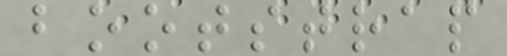bootstrap
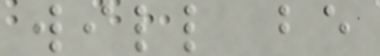will be
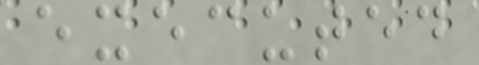executed
